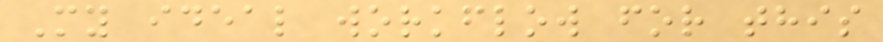My ideal workflow for this
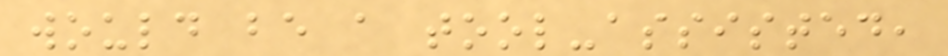would be a tool-assisted,
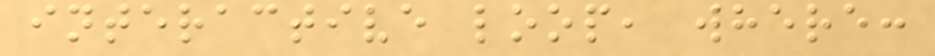interactive loop, where:
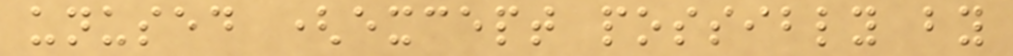unused (except possibly by
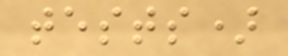tests)
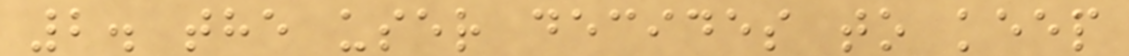2. the user decides to keep
